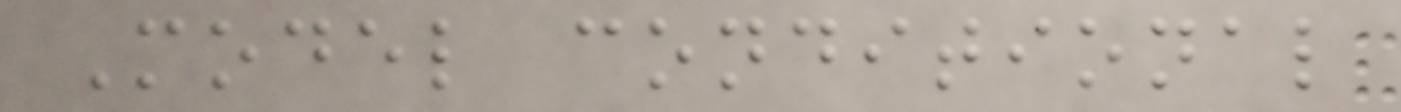Model conditional
